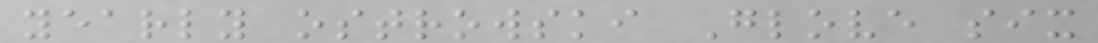yearly ostrowski Glove six
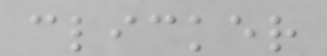clicker
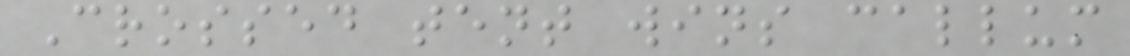Crossed tent wins callum
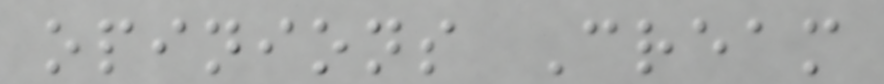opinions Cream
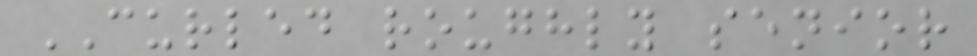CURLED roughly senior
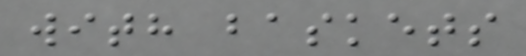with baskets
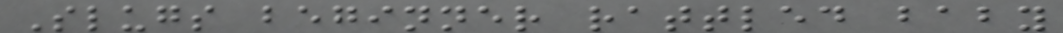Slugs beginner rattled baby
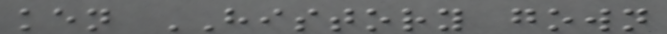ken HISTORY gown
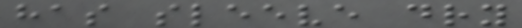has sleeve dry
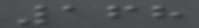168
